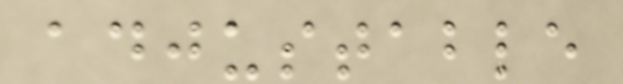adjustable
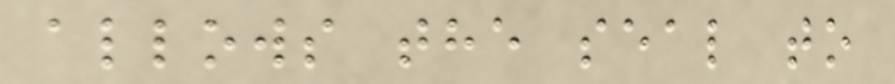allows the seal to
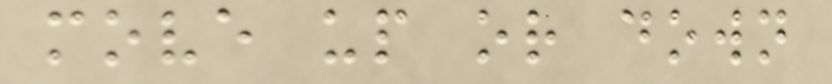move up or down
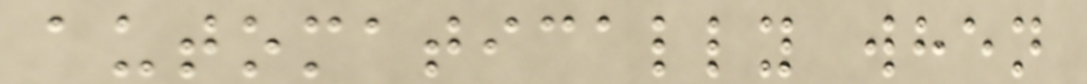automatically when
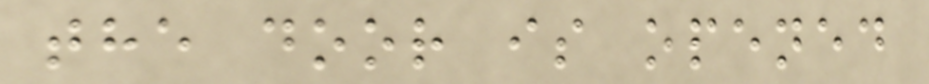the door is opened
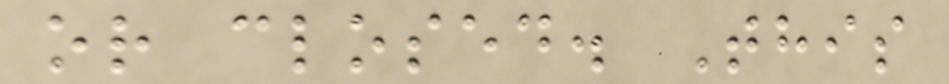or closed. This
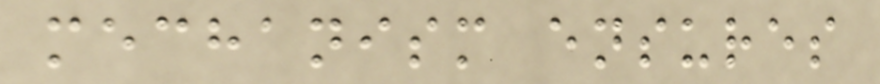mechanism ensures
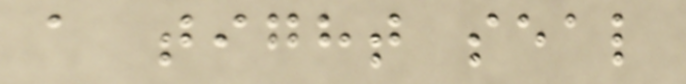a tight seal
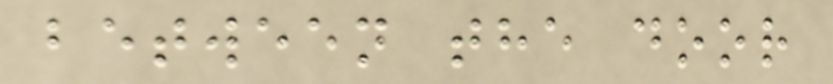between the door
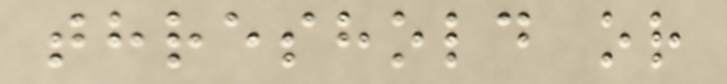threshold or
